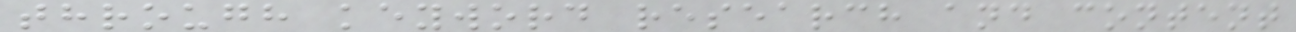through keyword research and content
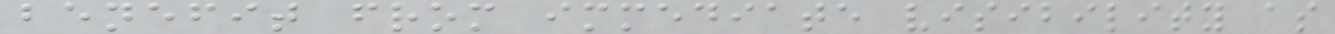benefit from immediate visibility as
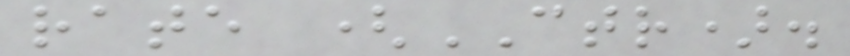rate (CTR).
